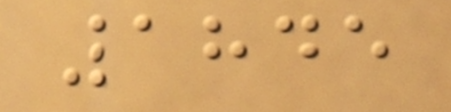1845
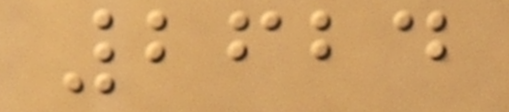2624
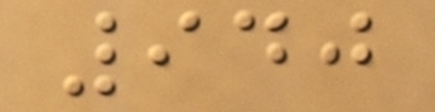940
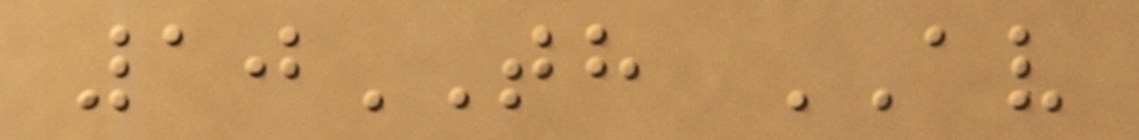10TH AV
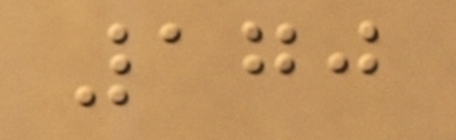170
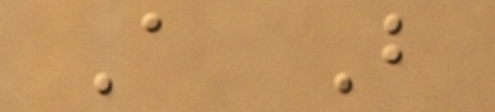A B
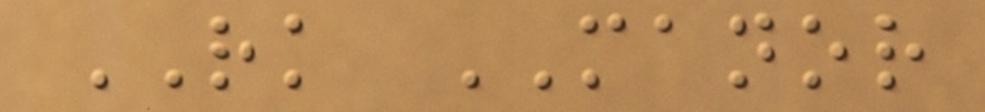RK MANOR
